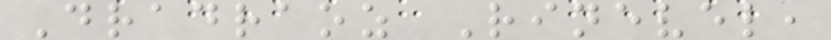Dradraoz Rinevel,
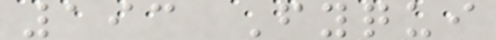193 Fyqui
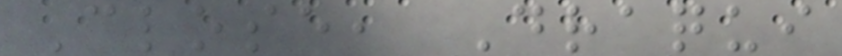Close, Draqui
